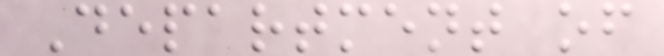Department of
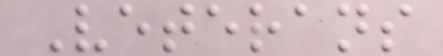Veterans
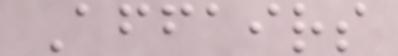Affairs
